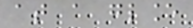at a glance
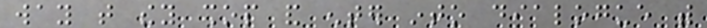way that they shop and enter into dialogue with
